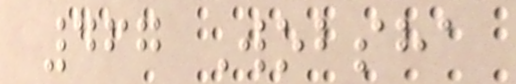467 Wobsha
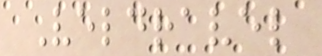Veldravel
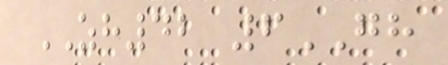ZH42 6GH
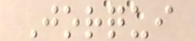Jorqui
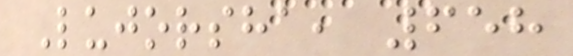Lujorsha, 658
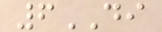6DI
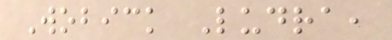Wobick Ludra,
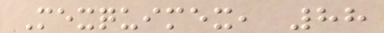Mexquimex, 88
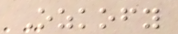Ozkofy
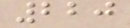220
